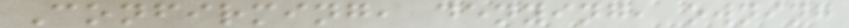Confirming, denying, owning
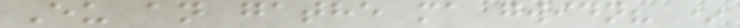Eu an gathe ma gwidn? *
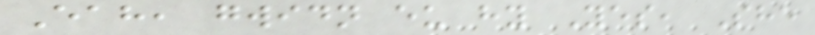Eah, gwidn eu hy Yes, She
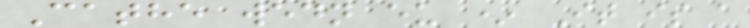Cathe wedn eu * It is a
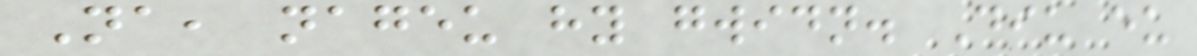Na, nageu hy gwidn. Diu eu
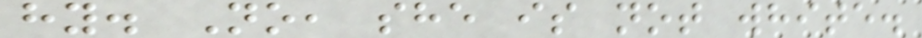hy. No, she is not white.
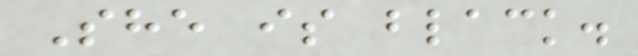She is black.
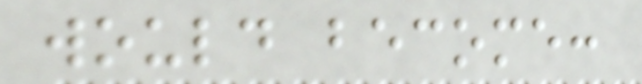would become:
